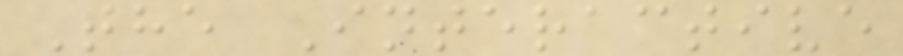The Interactive
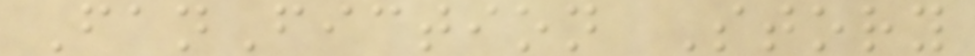FanFiction Story
